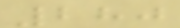280
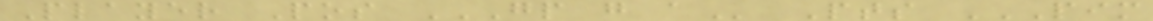Player Pos GP G A Pts PIM
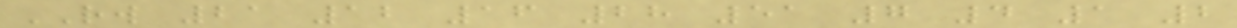RW 21 12 16 28 51 7 4 1 2
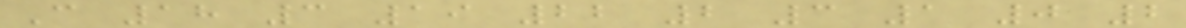C 18 3 19 22 2 3 1 0 2
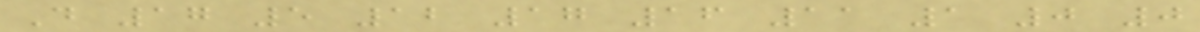D 17 5 12 17 16 11 1 0 0
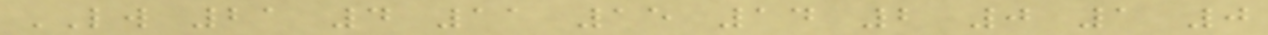LW 21 4 11 15 14 2 0 1 0
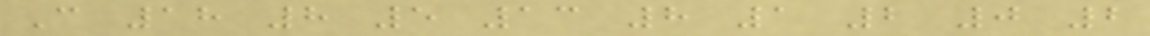C 18 8 5 13 8 1 2 0 2
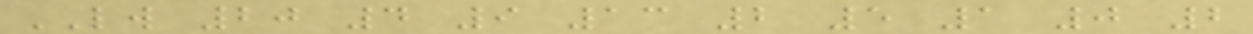LW 20 4 9 13 2 5 1 0 2
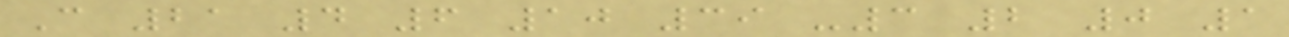C 21 4 6 10 39 -3 2 0 1
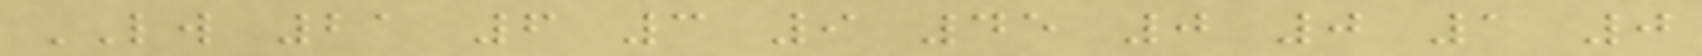LW 21 6 3 9 45 0 0 1 0
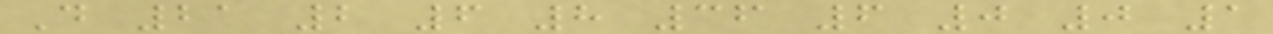D 21 2 6 8 36 6 0 0 1
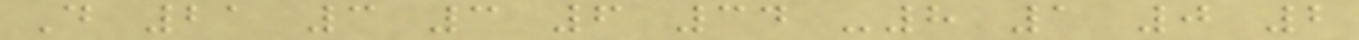D 21 3 3 6 34 -8 1 0 2
